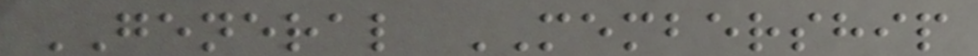GENERAL MEMBERSHIP
